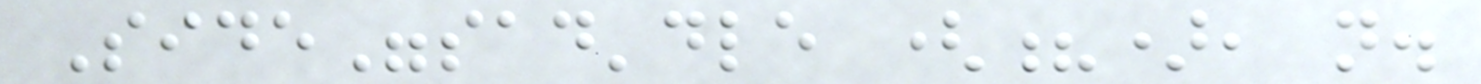Side"sad'dle (?), n.
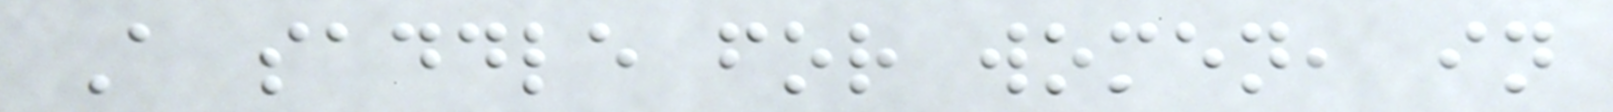A saddle for women, in
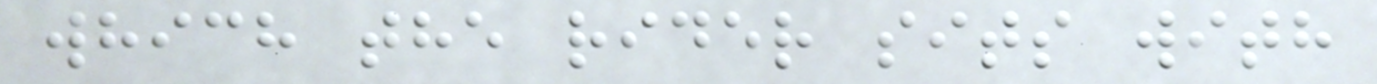which the rider sits with
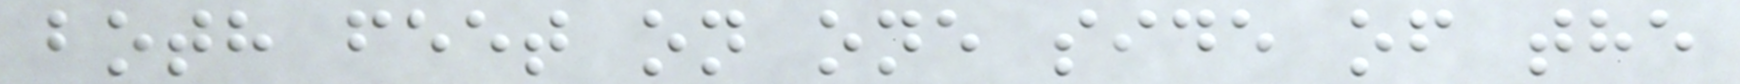both feet on one side of the
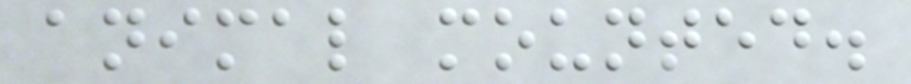animal mounted.
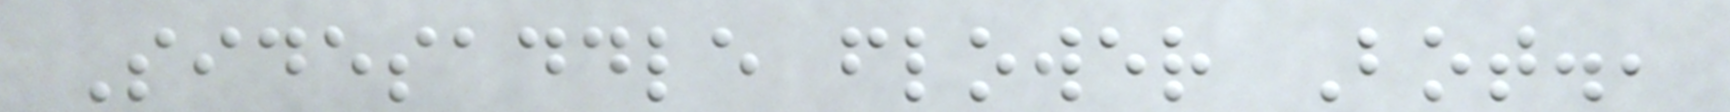Sidesaddle flower Bot.,
